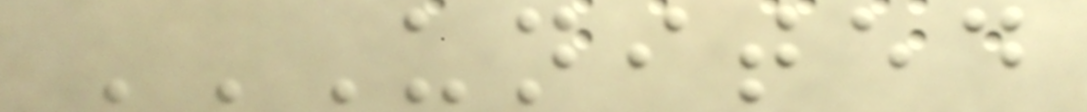UNITED
